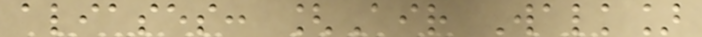aliases: [Air Walk]
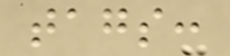tags:
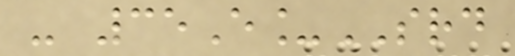- 35E_SRD
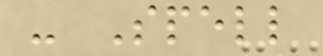- Spell
